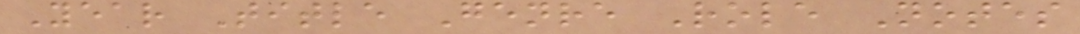Year Title Genre Role Notes
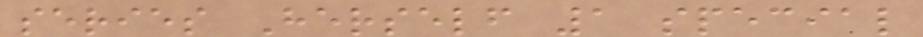series Herself 1 special
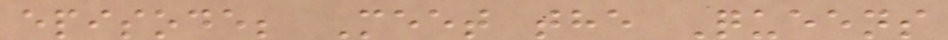episode; Meet the Queens
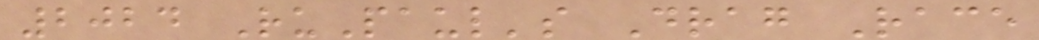2024 RuPaul's Drag Race
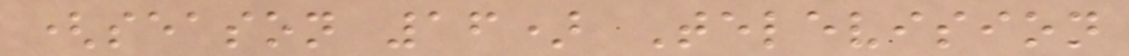(season 16) Television
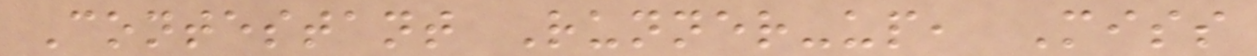Contestant Runner-up, Miss
